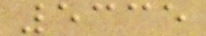5335
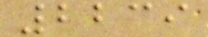2239
